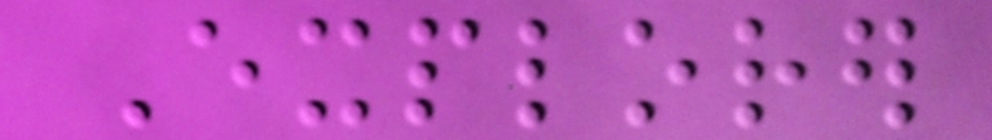Explorer
